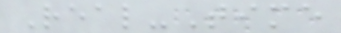Real-Time
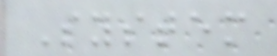System
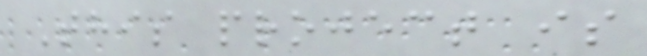This project is
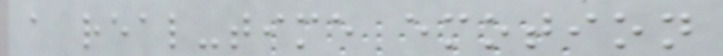a real-time emotion
